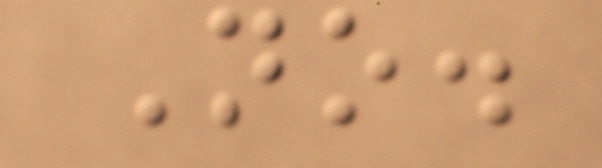No.
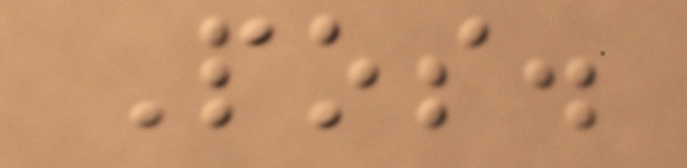Pos.
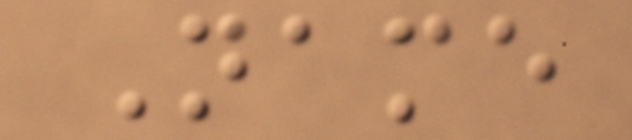Name
